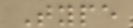Type
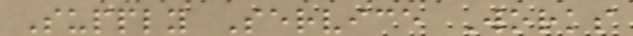Supply Service Works
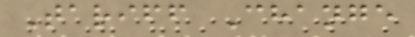Tariff Change
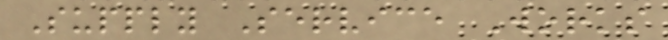Supply Service Works
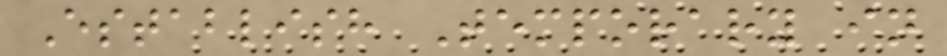Establish Temporary in
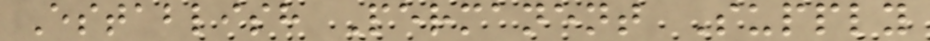Establish Permanent Supply
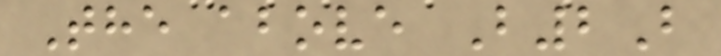The above B2B
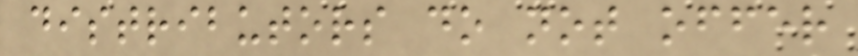distributors do not offer
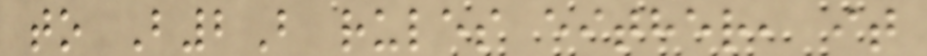to B2B rules either, it
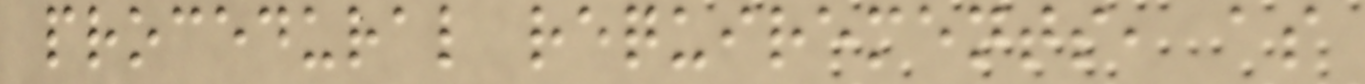procedural requirements, as
